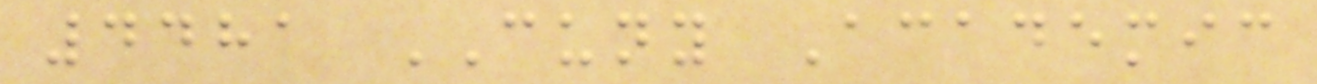4481 CUNY Academic
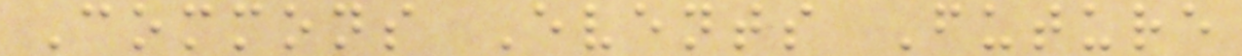Commons Events Future
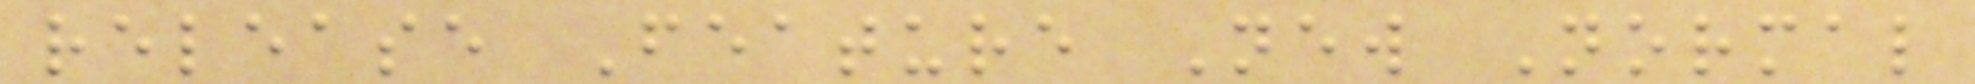release Feature New Normal
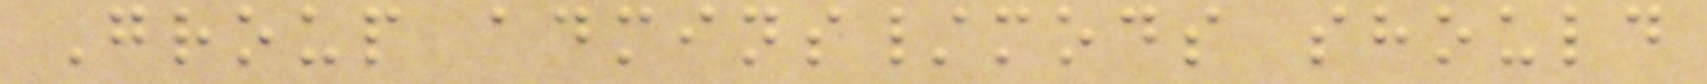Group admins/mods should
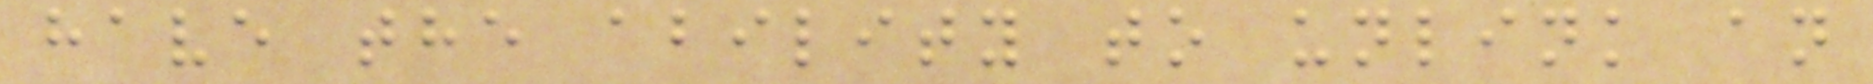have the ability to unlink an
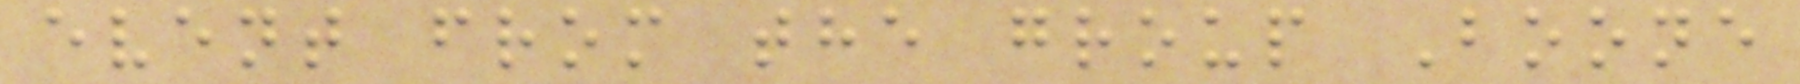event from the group Boone
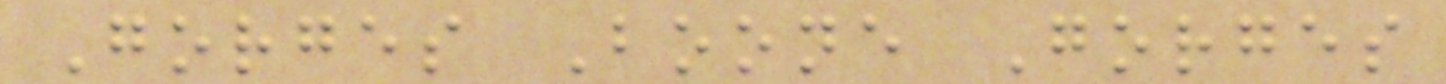Gorges Boone Gorges
